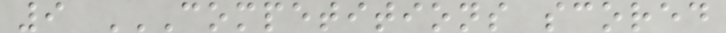9 COMPETITIONS SCORED
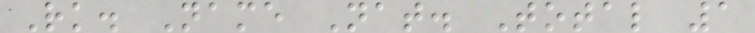Rk. Name Nat. Total 1
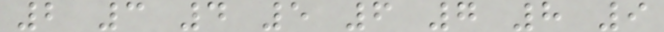2 3 4 5 6 7 8 9
